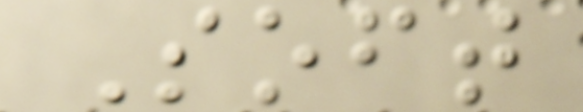Soft
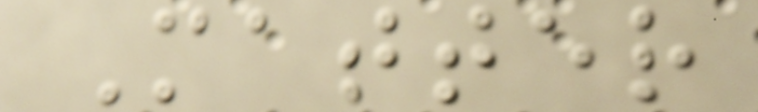Matter
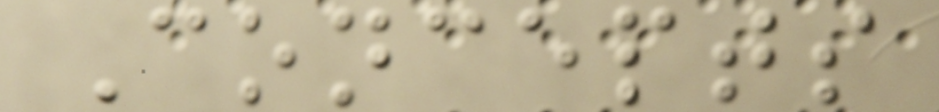Concepts
